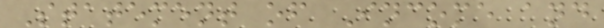Statement of Income and
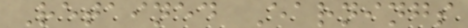Retained Earnings
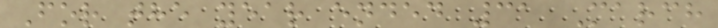For the year ended 31 March
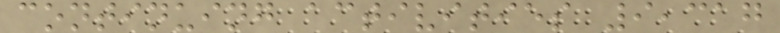continuing activities 9,317
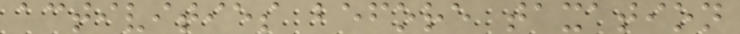activities before taxation
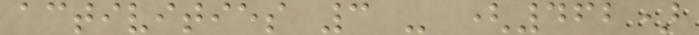activities 3 - (462)
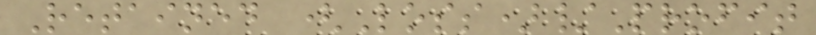Retained (Loss)/Profit
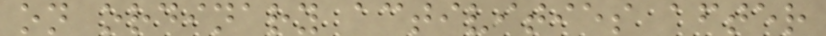on ordinary activities after
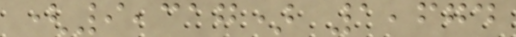(9,317) 1,674
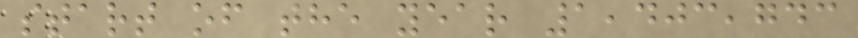start of the year 1,403,743
